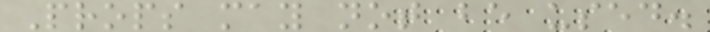Props may not be used.
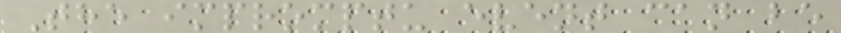The impromptu event can be
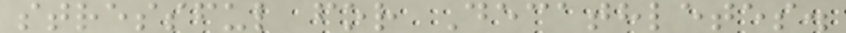stressful for Decathletes.
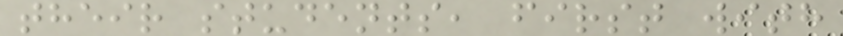their students, first with
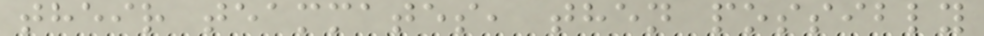their teammates, then possibly
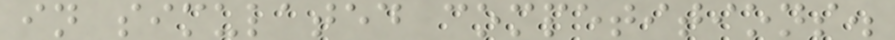in simulated competitions.
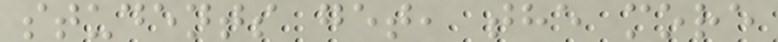students get, the more
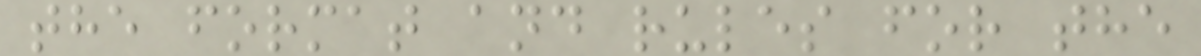the format and rules for the
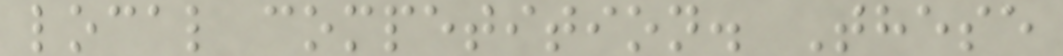local competition. These
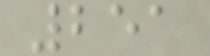251
